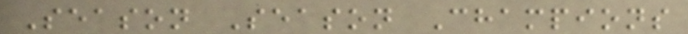Season Season Champions
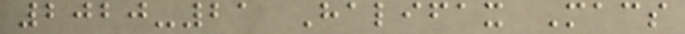2020-21 Halifax Macs
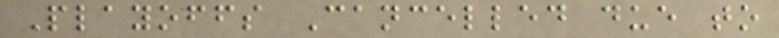Playoffs Cancelled due to
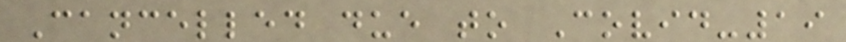Cancelled due to Covid-19
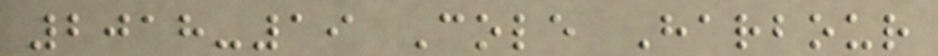2018-19 Cole Harbour
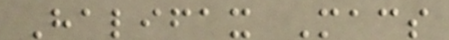Halifax Macs
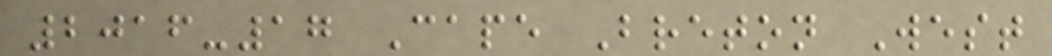2016-17 Cape Breton West
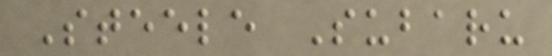Steele Subaru
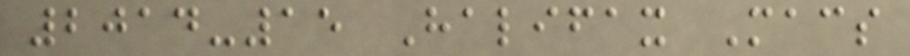2014-15 Halifax Macs
